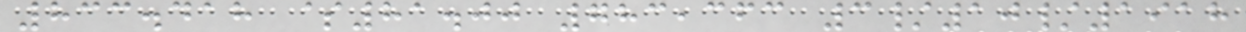833.418 $81.00 783,363 3/10/1918
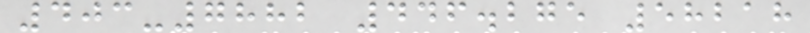403-7882 446.275 58218
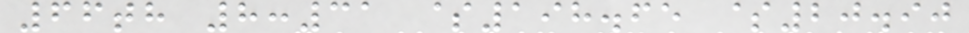66th 8:31 $198.65 $20.90
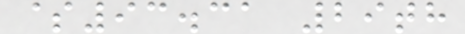$93.31 29th
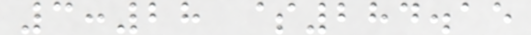3:28 $284.15
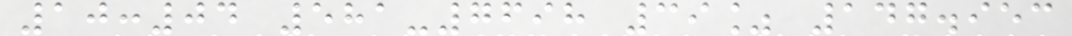10:04 581-7698 39% 147.953
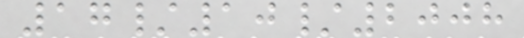17/10/2008
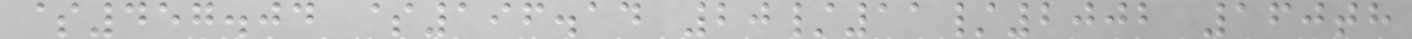$457.04 $196.14 20/11/2002 160th
